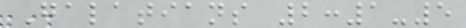Galatians 2:1-5
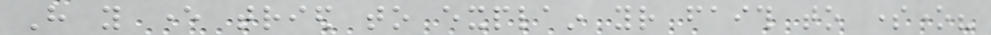Have you ever tried to explain your faith to someone?
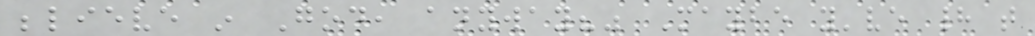believe in God, anyway?" Maybe you've had that
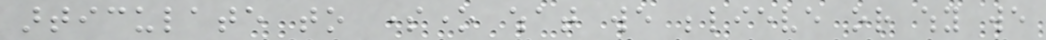articulate to someone what we believe or why we
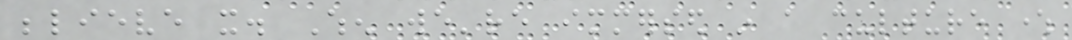believe it. When we're immersed in a culture where
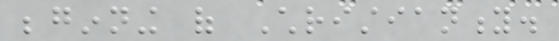beginning of Christianity.
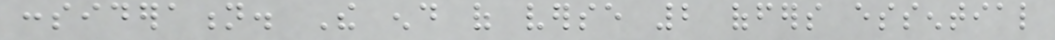consideration. The end of verse 2 offers essential
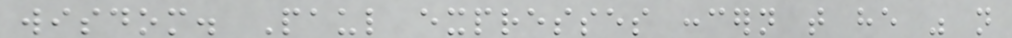wisdom. Paul expresses concern that he was not
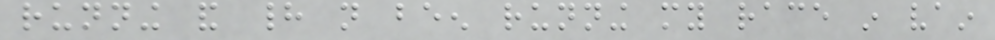running and had not been running my race in vain
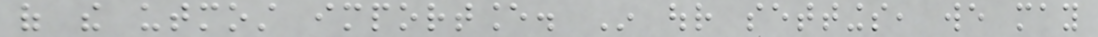of the utmost importance. In our settings, we may
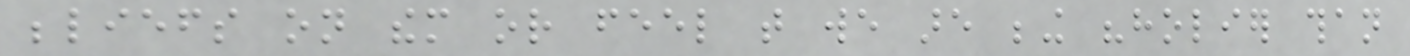beliefs on them or feel that we are being "holier than
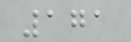171
